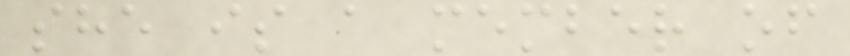she is a member of
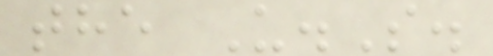the U.S.
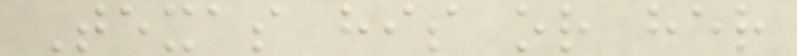Texas his or her
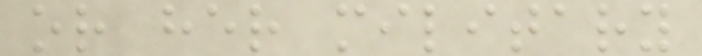or her military
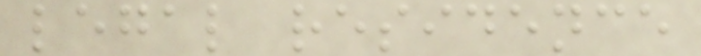legal residence
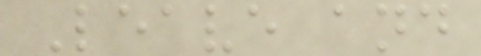Leave and
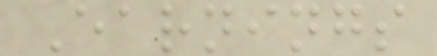Earnings
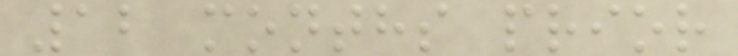12 months prior
